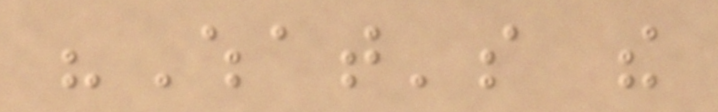"What's the
